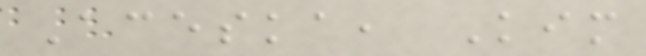Aceska, Kim
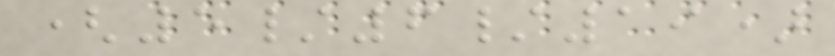(5/6/19)
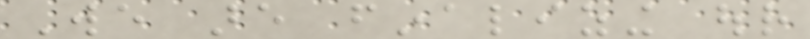We are finalizing our
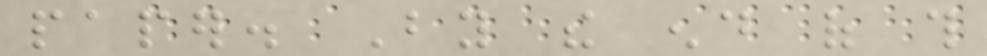paper. By the end of this
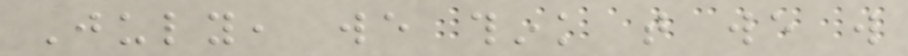July, we think that we will
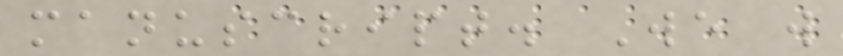manuscript. We will
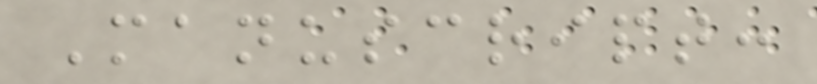Manuscript:
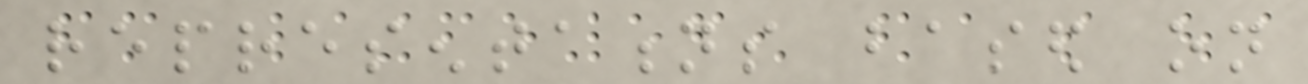representations based on
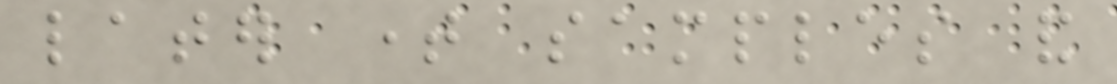later time samples and
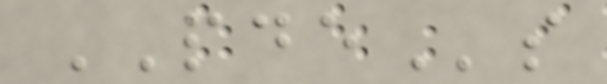PDEs
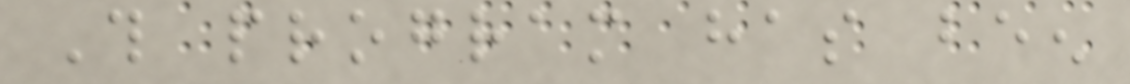This program has been
